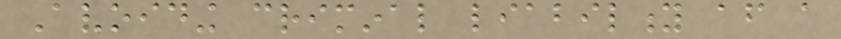Avoiding criminal liability after a
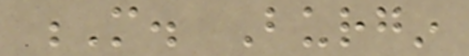M. Burgin
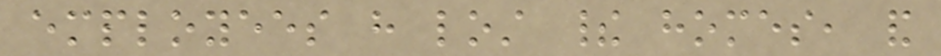employees have lost their homes, and
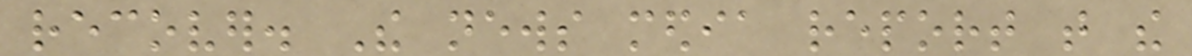recover. The news media report that the
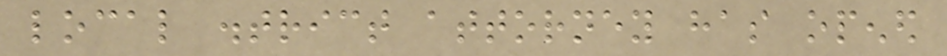local district attorney has opened
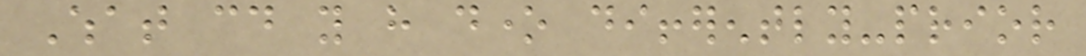What could you have done differently-prior
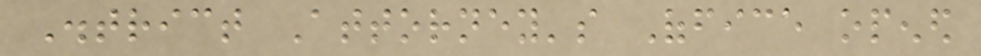District Attorney's Office opened
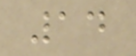14
